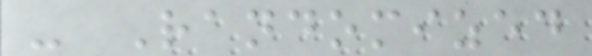- Randomized
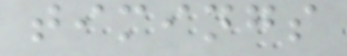timings
